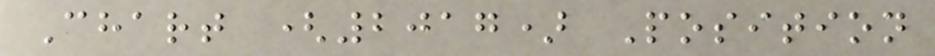Chart (2017) Position
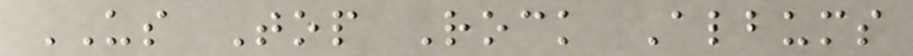US Top Rock Albums
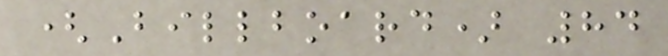(Billboard) 84
